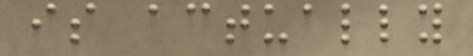is actually
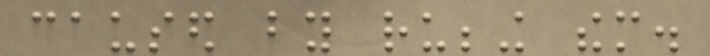caused by rubbing them.
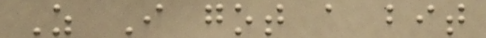As I got a bit
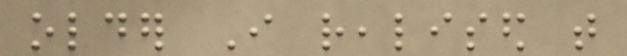older I realised that
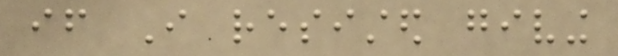if I resisted giving
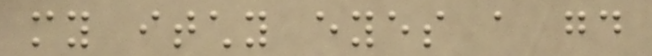my itchy eyes a good
